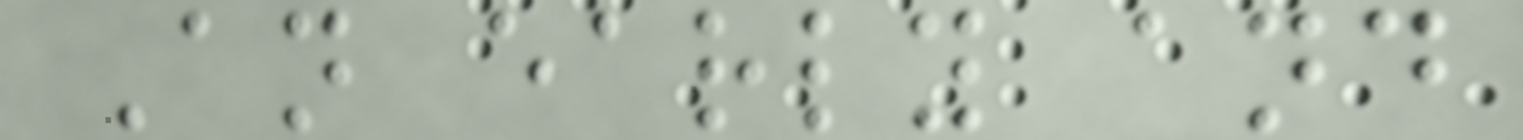An early and
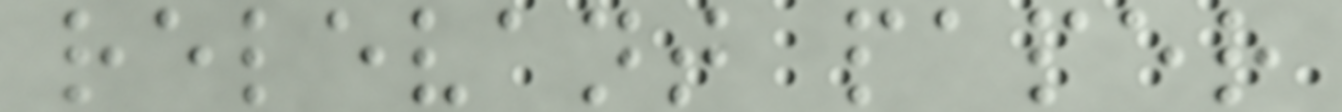relevant paper
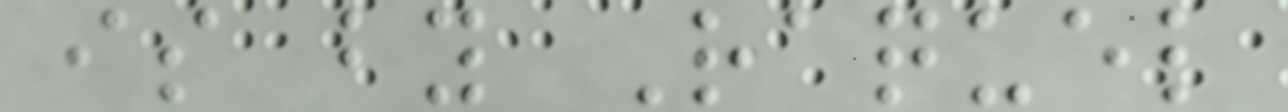is by Raquel
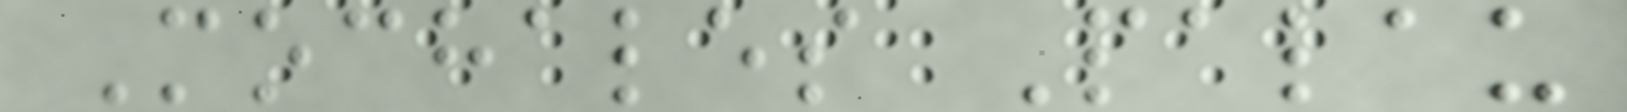Mochales Palau
